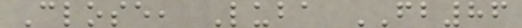Close, Luba FB86
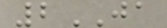2JA
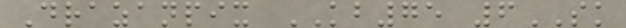Drazanpix KB75 6SK
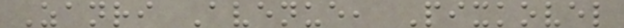Zanri Avenue, Pixkovel
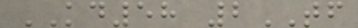KD58 2TF
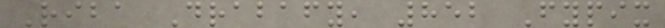Riba Drabafy, 852 Fypix
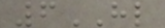6HL
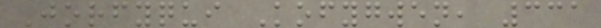Jorfyqui Kofygwen, 331
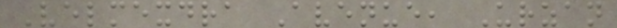Velmexdra Avenue, Urzan
